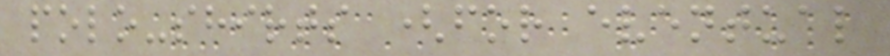polo-shirts (for eventual
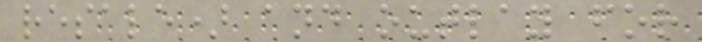resale) and outlay for
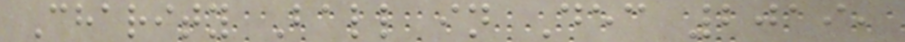Charity Ball in Dec 2019,
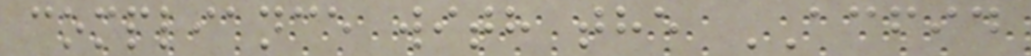compliance with the ACFID
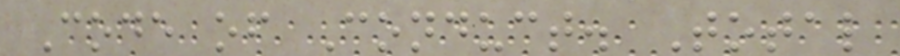Code of Conduct. Total
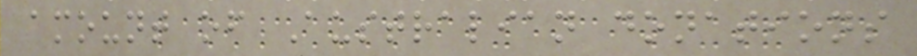amount of Australian donations
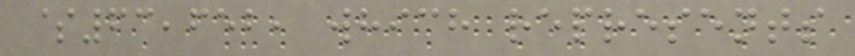$63,652, which represents
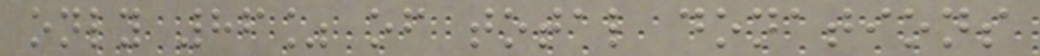only 86% of total donations
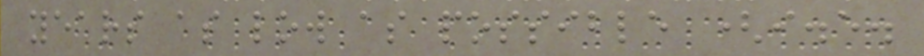years as low as possible (i.e.
